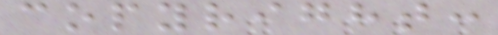copyright:
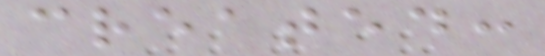created:
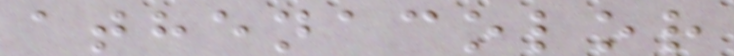athenacolor
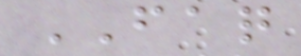FAQ
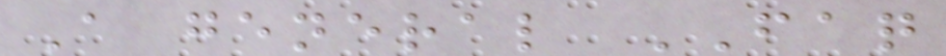A general FAQ
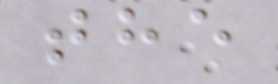the
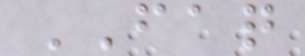FAQ
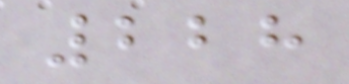228
